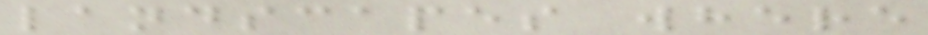landscapes where
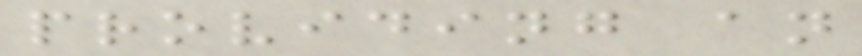providing an
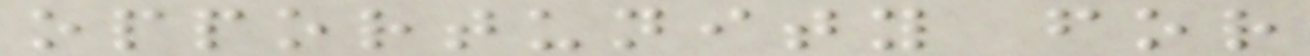opportunity for
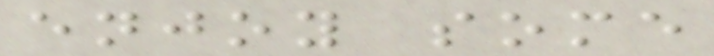enjoy some
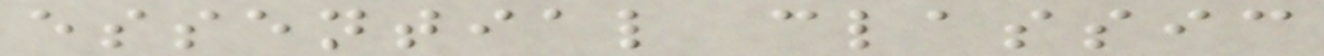essential classic
